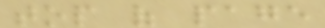top of page
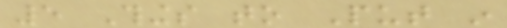5 Things to Put in
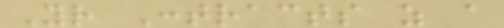Your Contracts as a
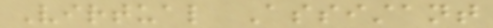Virtual Assistant
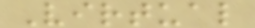Virtual
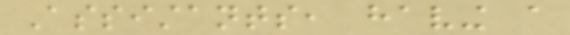Assistants, having a
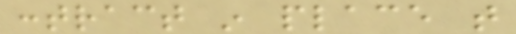contract in place that
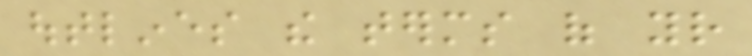outlines the terms of your
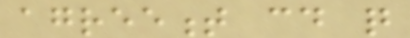agreement could quite
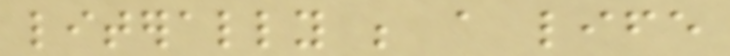literally be a life
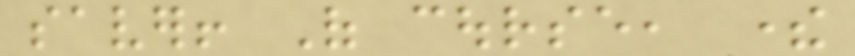saver! Of course, there
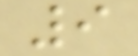9
